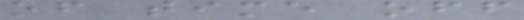of time off
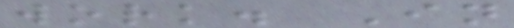work. In
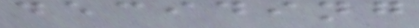deciding
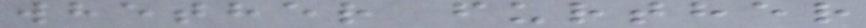whether further
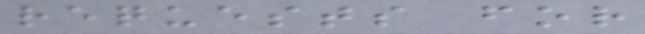requests for
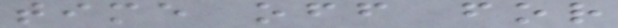time off for
